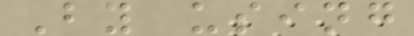By using
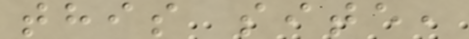this site,
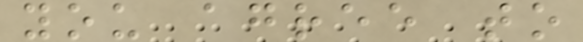you agree to
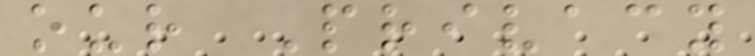our Privacy
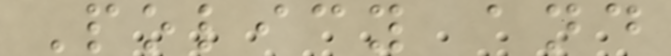Policy and
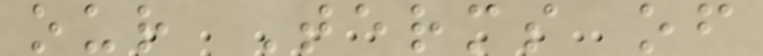our Terms of
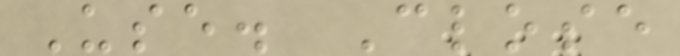Use. Close
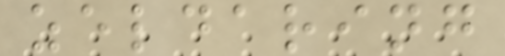zeldaring
